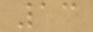13
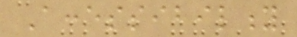Accessibility
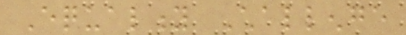Equality Challenge
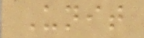Unit
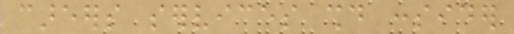careers services should consider
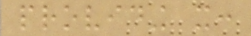providing it:
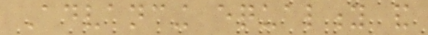Advancing equality and
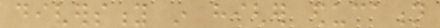diversity in higher education
